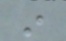in
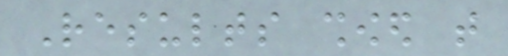Results showed that
